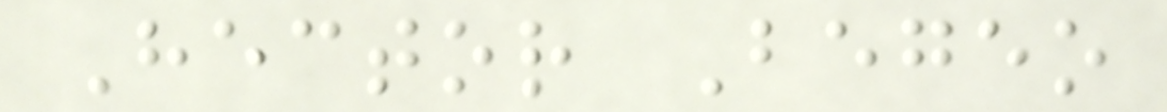Hector Begeo
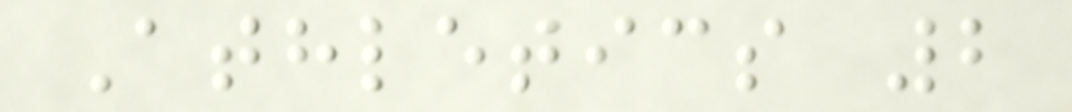Athletics 2
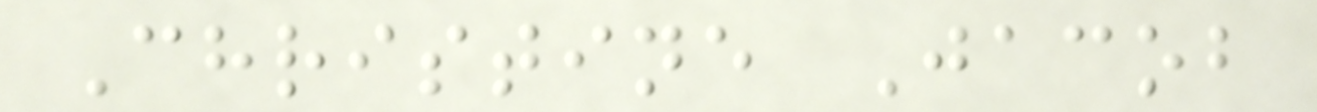Christine Jacob
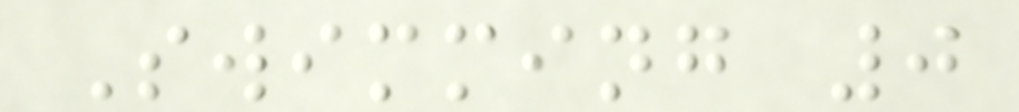Swimming 0
